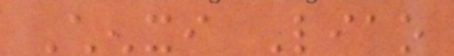Chenxi Liao
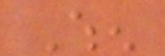When
